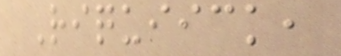Riquiick,
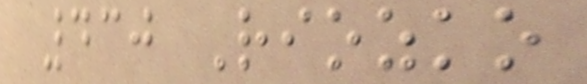430 Riozko
